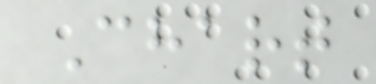Chart
